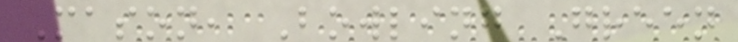Mason, Bowling Green
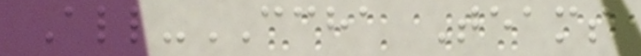All-CCHA Teams
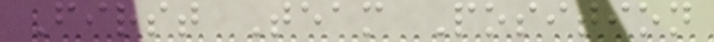First Team Position
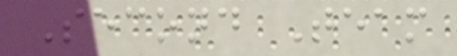Second Team
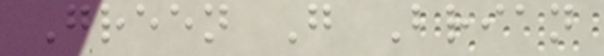Green G Brian
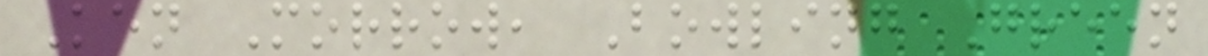Ken Morrow, Bowling Green
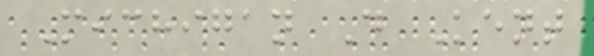Michigan D Kent
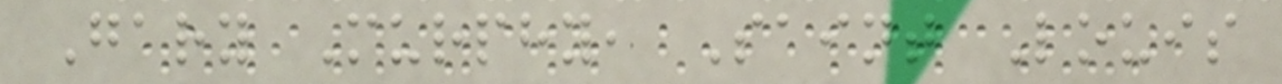Gary Murphy, Saint Louis
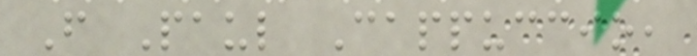F Paul Cappuccio,
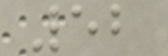52
